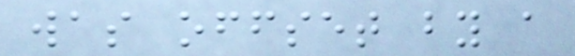was offset by a
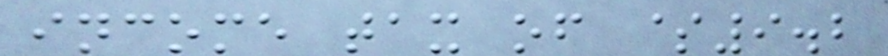income tax of $9.2
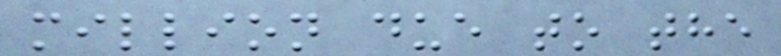million due to the
